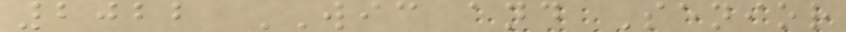2022 WIC and Senior
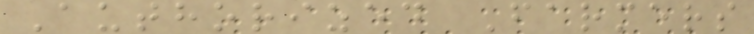Authorized Farmers
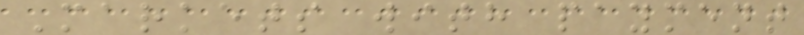Markets with payment
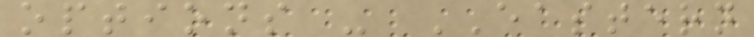options - EASTERN
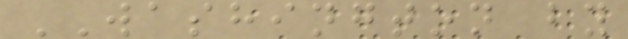WASHINGTON by
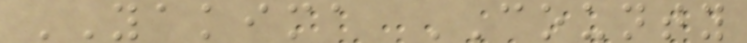YAKIMA COUNTY
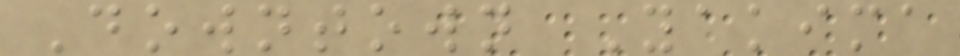Downtown Yakima
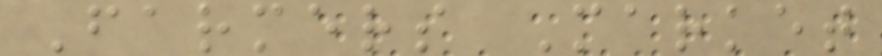Farmers Market
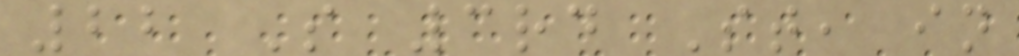22 S 3rd St, in
